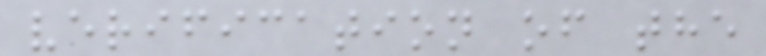verification of the
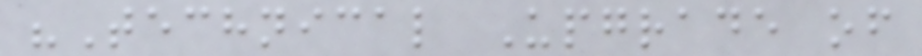"Technical Upgrade of
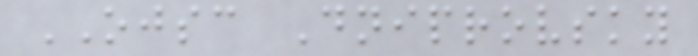OJSC Dniprovsky
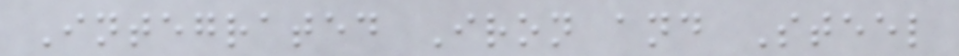Integrated Iron and Steel
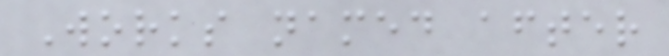Works named after
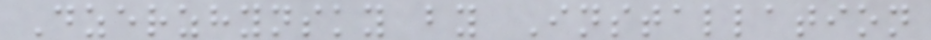Dzerzhynsky by Installation
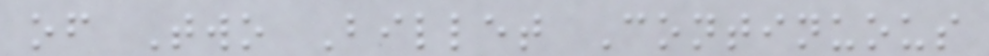of Two Billet Continuous
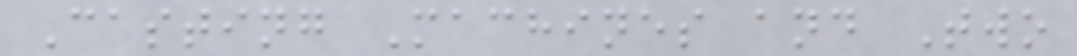Casting Machines and Two
